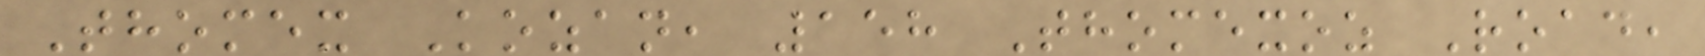Thomex Kozan, 158 Thomexoz Road,
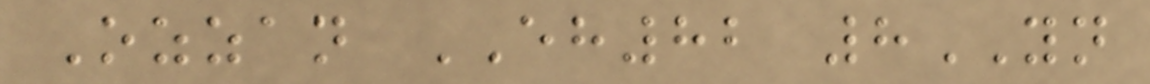Ozzan EH82 8YN
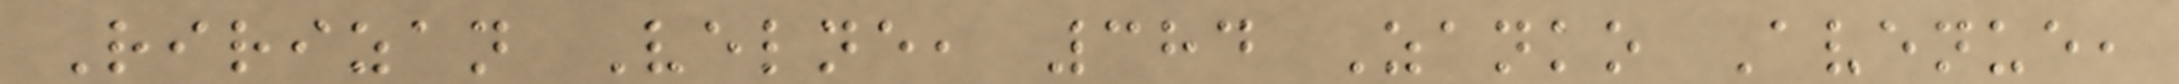Ririzan Velne, 384 Zanko Avenue,
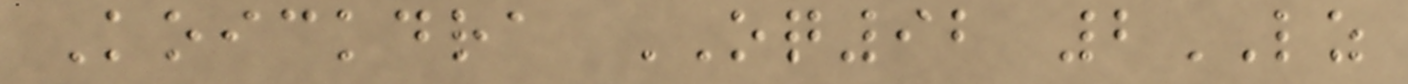Koickdra OQ92 2LZ
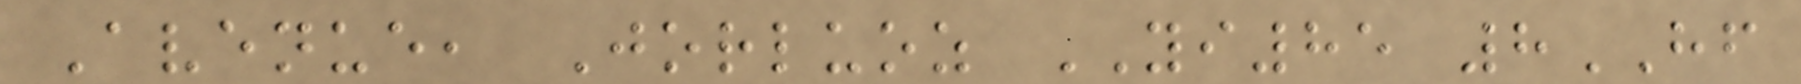Avenue, Jorluoz YI85 8HF
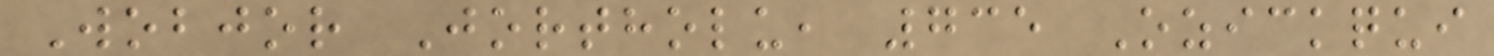Wobjor Jortholu, 735 Ozickqui
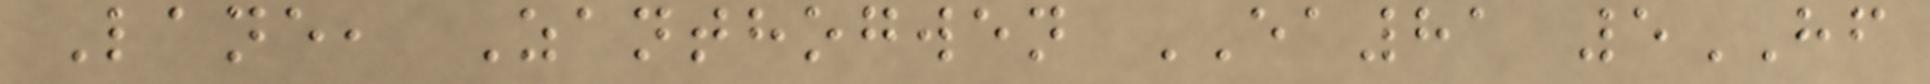Lane, Zanthogwen EA81 5HF
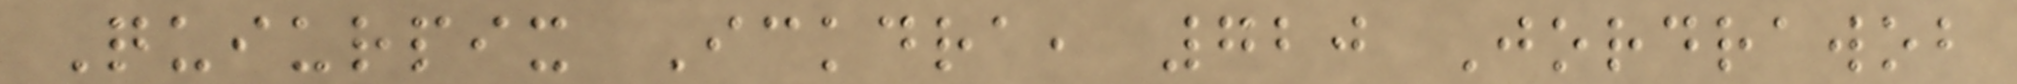Quiurpix Ickdra, 720 Jordrawob
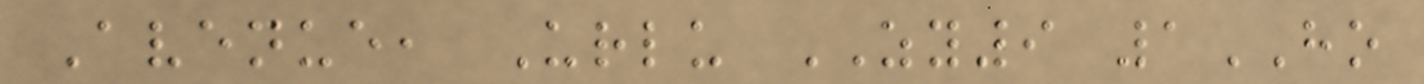Avenue, Urlu ZY9 1HO
